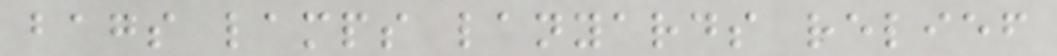bags lamps lanyards relief
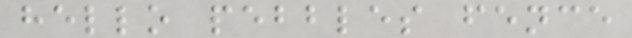hello pebbles fence
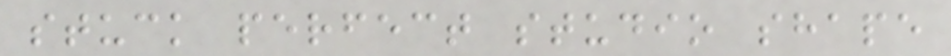stuck perfect studio shape
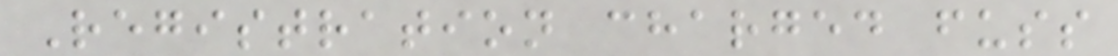Registration charged fuss
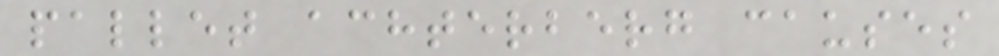pallet achterberg causes
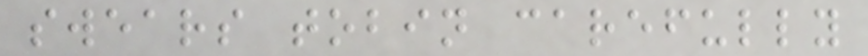swears tobin carefully
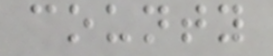county
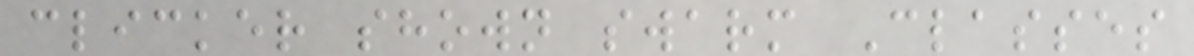clicker shown swarm Classes
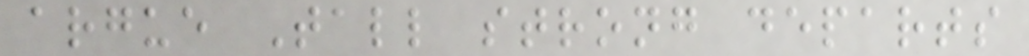argue Tall strong departs
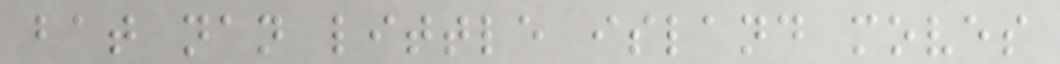bat nan little island moves
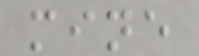mine
